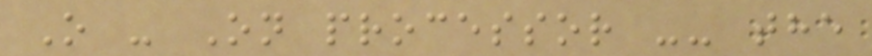O - On processor -- the
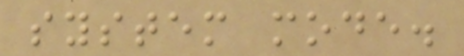system mode.
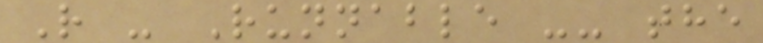R - Runnable -- the
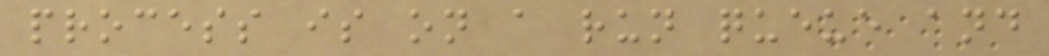process is on a run queue and
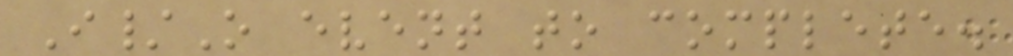I/O event to complete.
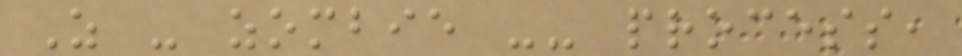Z - zombie -- process,
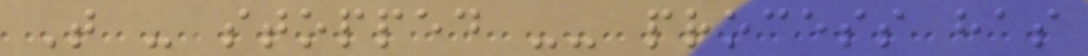T - stopped -- process has
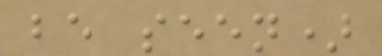be seen)
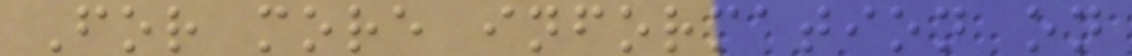For more information on
